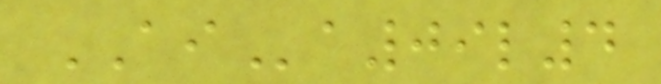AIa09l4
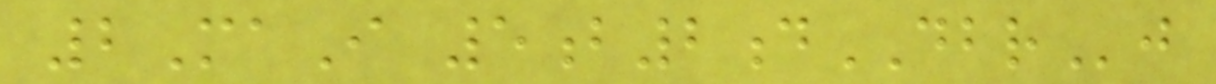2MaI 5b2dDBRj
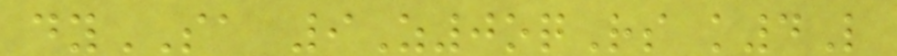dySA 9Z0oqRs k4L
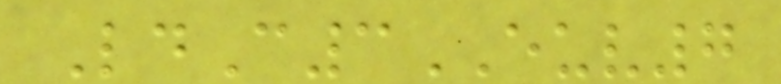LdC3EUV7
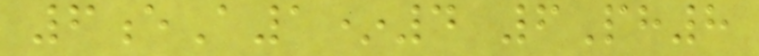6eA1*4 6Ph8
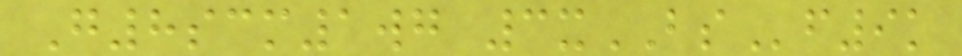G8scm1wg 3xBSf9k
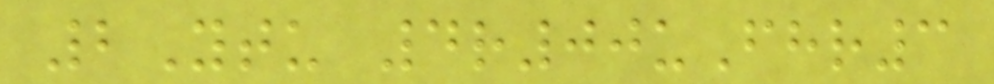2Ytu 4r00uFhr3
